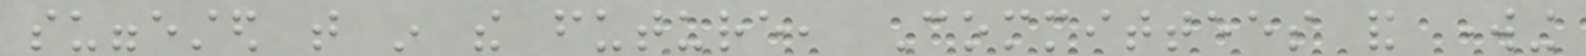suggested that in the future, Committees and working
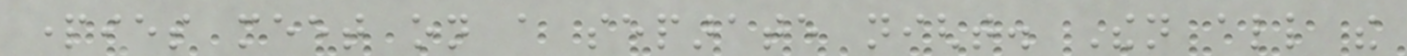parties meet on a separate night. Then all the
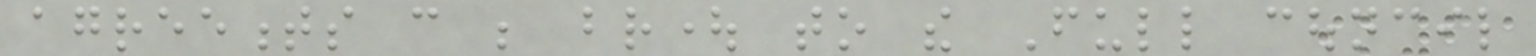agreements can be brought to the Full council
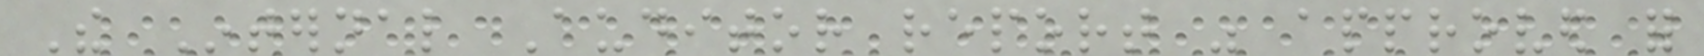The Internal Auditor report was approved for
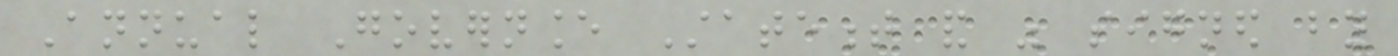Annual Governance Statement and was signed by
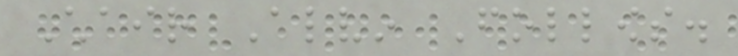Chair Alvin Follows.
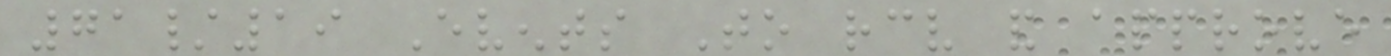71/19 Events To receive and approve
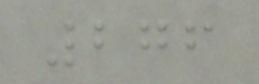276
